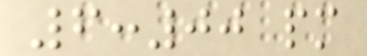6:00 pm
